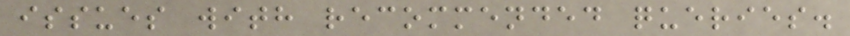issues with recommended queries.
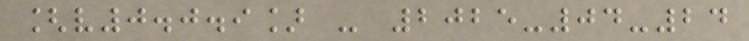[v0.0.9] - 2025-04-24
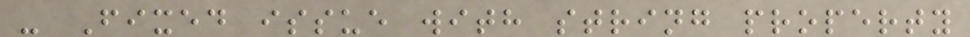- Fixed issue with string property
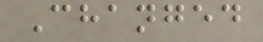Changed
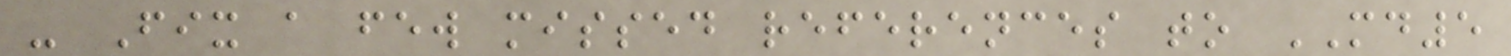- Fix a few missed references to MD5
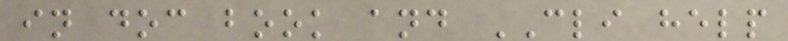in doc book and CLI help
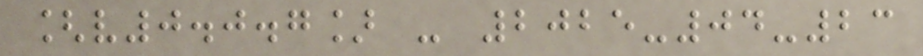[v0.0.7] - 2025-04-23
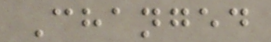Changed
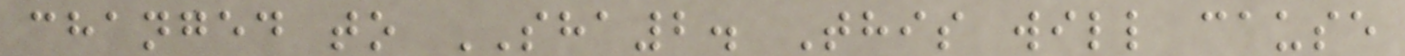changed to SHA2. This will cause
